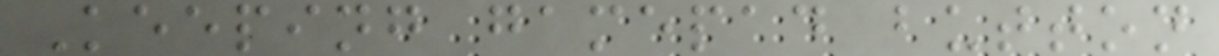Keeping gamepad button
